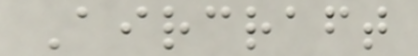Aircraft
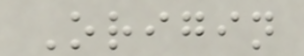Origin
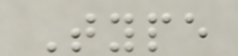Type
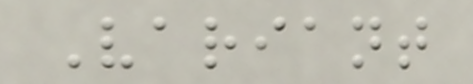Variant
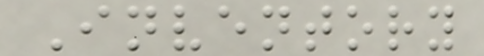Inventory
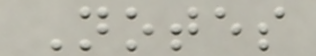Notes
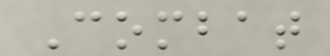Combat
